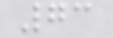73
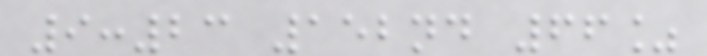9:23 152nd 66%
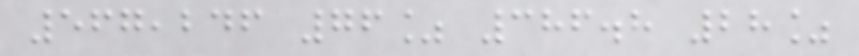567,246 76% 386.8 28%
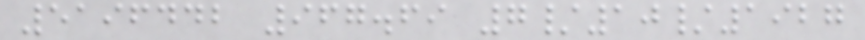5196442 967.69 7/10/1927
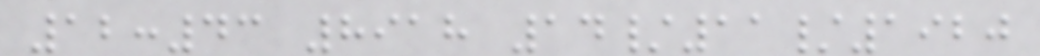12:43 8918 14/11/1920
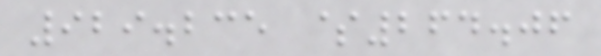929.235 $264.06
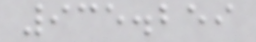935.259
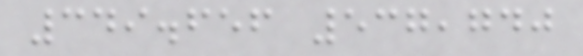349.656 537,740
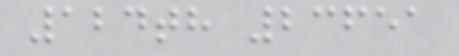124th 23651
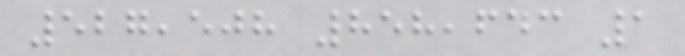527,508 858,643 1
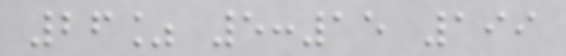26% 5:15 199
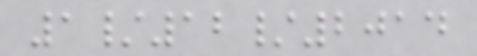1/12/2014
